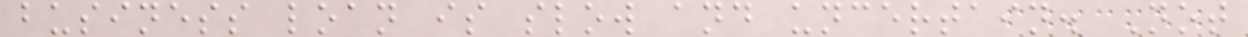business loan is slow and uncertain. Not
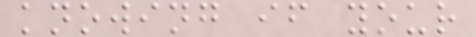knowing if your
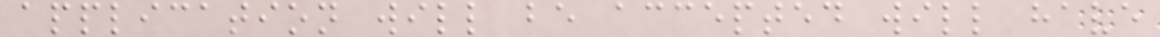application will be accepted will have
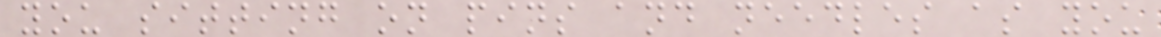you sitting on pins and needles as you
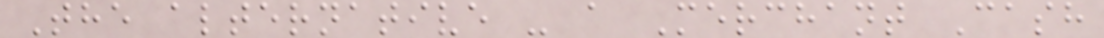The alternative - a Merchant Cash
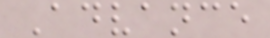Advance
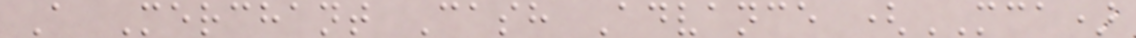A Merchant Cash Advance (MCA)
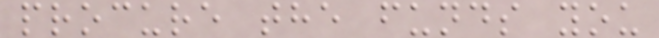procure the funds you
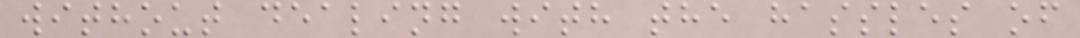without dealing with the hassles of
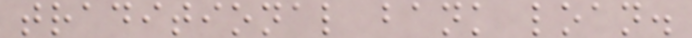traditional bank loan.
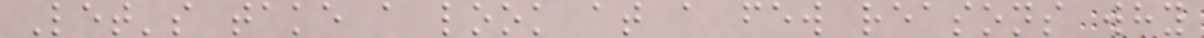Let's take a look at a few reasons why
